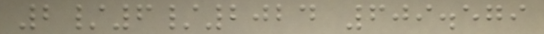2/6/2024 609.579
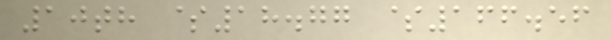10th $18.77 $166.56
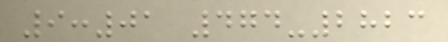9:01 474-2823
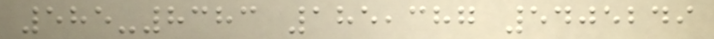585-8383 185,387 5405249
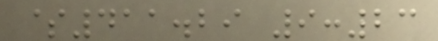$411.29 9:23
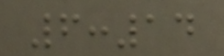6:14
